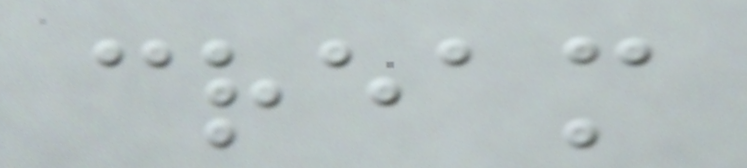cream
